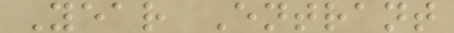Year Entrant
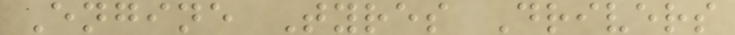Engine Tyres Drivers
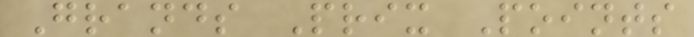Grands Prix Points
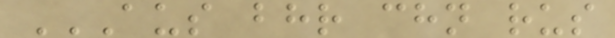AUS BHR CHN RUS
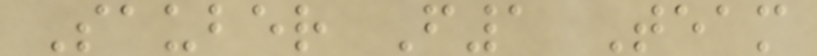Sauber F1 Team
